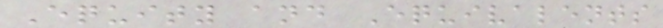Equity and Equivalents
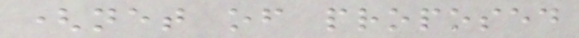(net of proposed
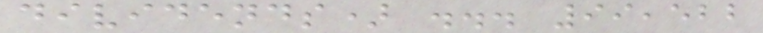dividends) ... 99,522
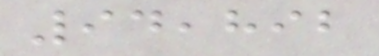94,892
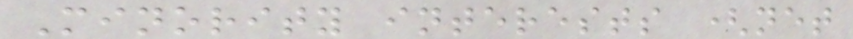Minority interests (net
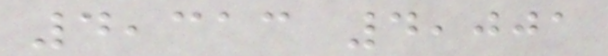4,313 4,001
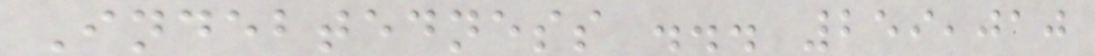Indebtedness ... 259,010
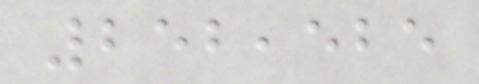252,525
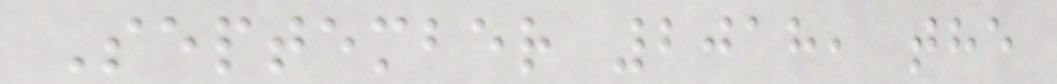September 2018, the
